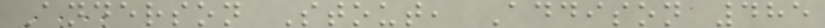Anderson Stout, Addison 485
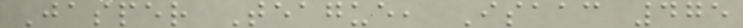Jasper Teague, Isaac 475
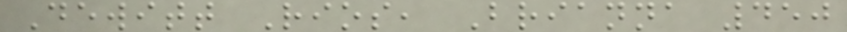Dewitt Rios, Brianna 450
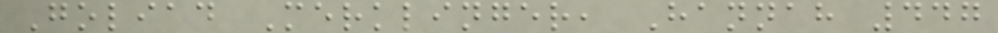Goliad Merklinger, Hannah 447
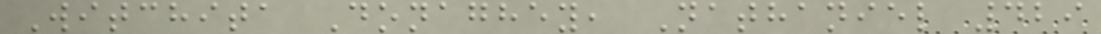Witchita Donaghey, Nathaniel 429
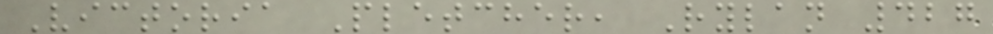Victoria Pletcher, Rylan 427
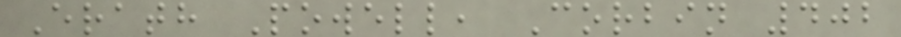Erath Powell, Corbin 402
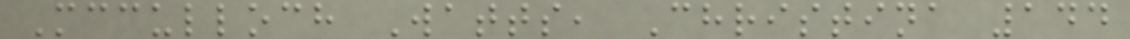Mcculloch Watts, Christina 144
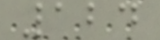124
